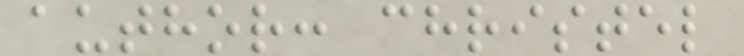author: christel
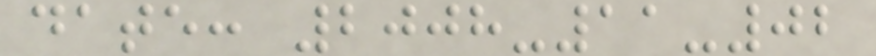date: 2008-11-02
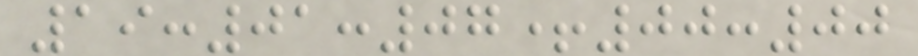19:01:07+00:00
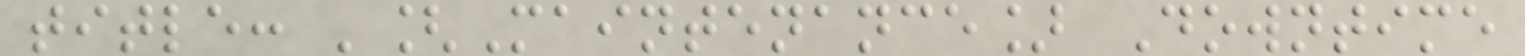title: '[Maintenance] Downtime
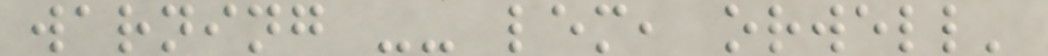warning -- lem, orwell'
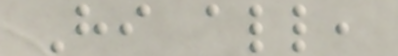Hi all,
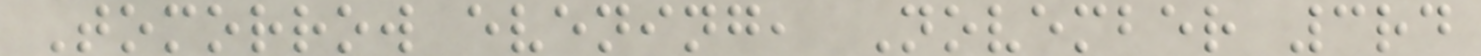Tomorrow evening, November 3rd
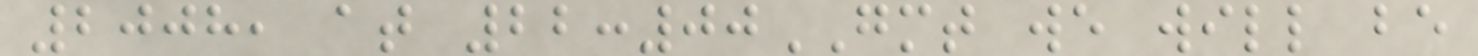2008, at 22:00GMT we will be
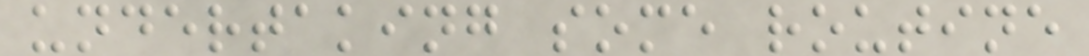undertaking some routine
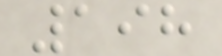198
